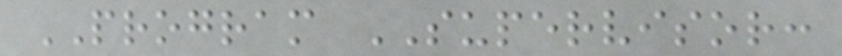PROGRAM SUPERVISOR:
